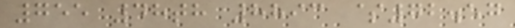755 48th 8893 $72.57
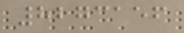8273156
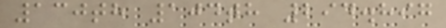130th 104th 294.897
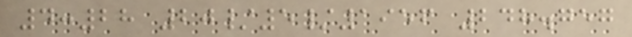4:28 20/5/1956 248.757
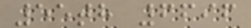55th 6696
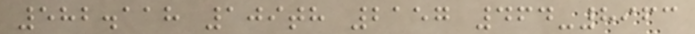582.118 109th 2157 464-8963
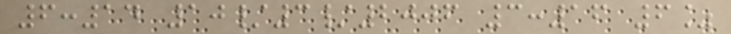6:14 10/3/2006 3:16 6%
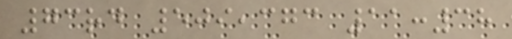73rd 509,373 11:38
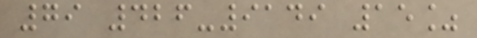79 426-9149 15%
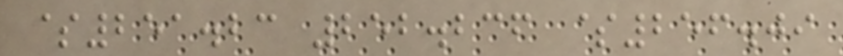$251.23 252.236 $256.09
